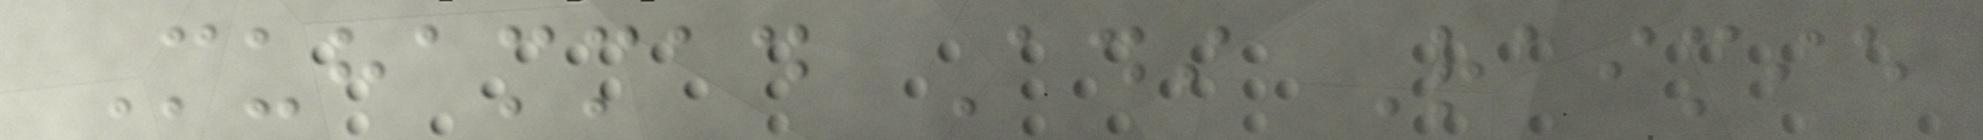Muhammad Adi Raimie
